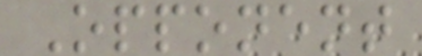Opponent
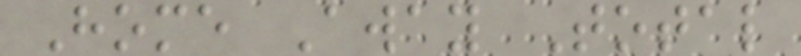Home Away Total
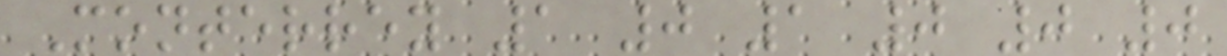Monterrey 1 0 1 0 0 0
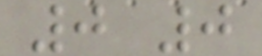0 0
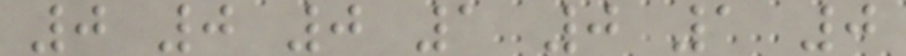0 0 0 1 0 1 0
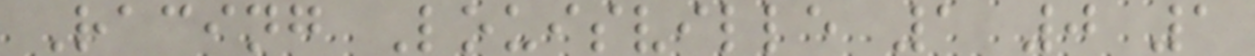Racing Louisville 1 0 1
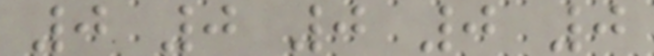0 0 0 0 0
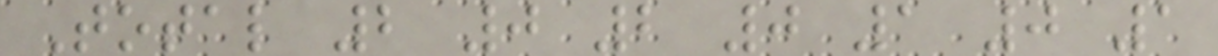Total 2 0 2 0 1 0 1
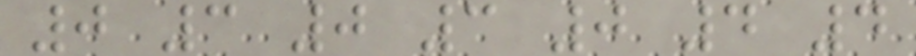0 3 0 3 0 4 4
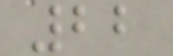22
